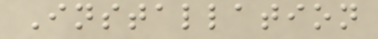Installation
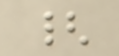{
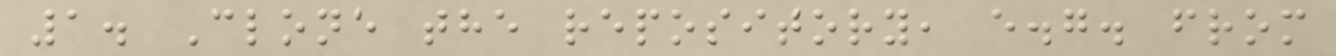1. Clone the repository, e.g. from
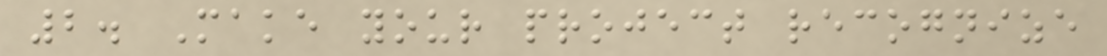2. Make your project recognize
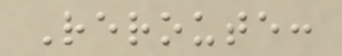Reroute:
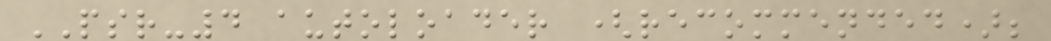PSR-4 autoloader (recommended);
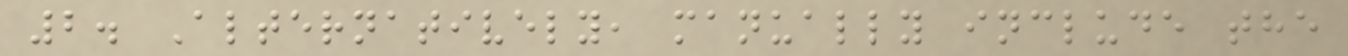2. Alternatively, manually include the
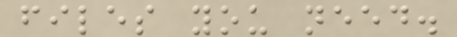files you need.
